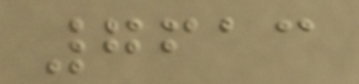7613
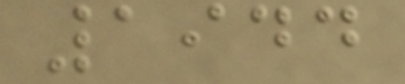1944
